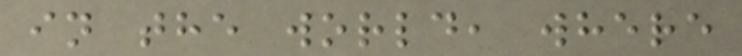in the world, where
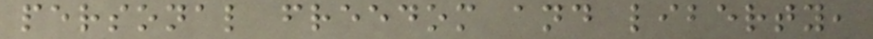personal freedom and liberty,
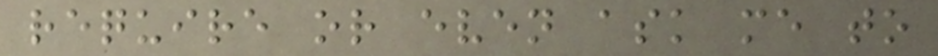require or even ask me to
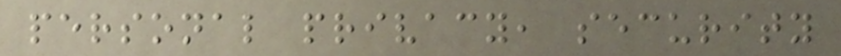personal privacy, security
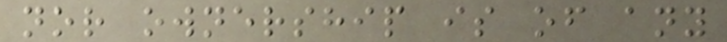nor ownership is of any
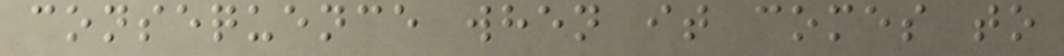consequence when it comes to
